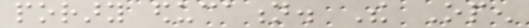porary education. The Open
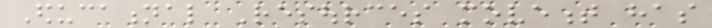Educational Resources movement has
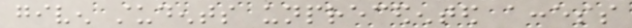given students unprecedented access
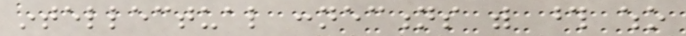intellectual connections with those who
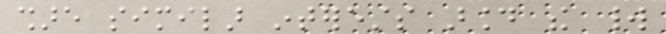share similar interests around the world
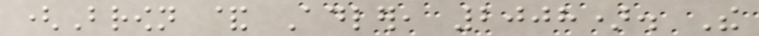(Brown & Adler, 2008). The
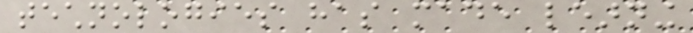technologies has made learning
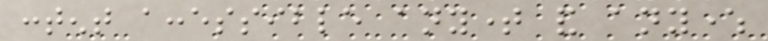content accessible anytime and anywhere
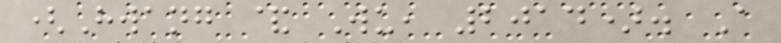(Hwang & Wu, 2014). A
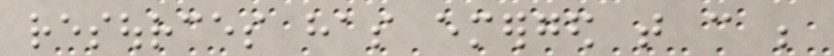resources has emerged that can be
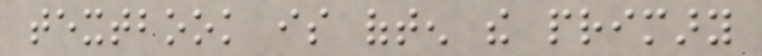textbook is often the primary
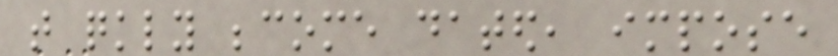that quickly become dated, impose
